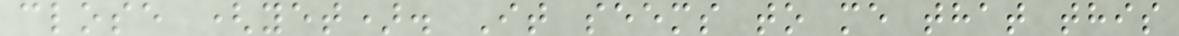close (yet). It seems to me that this
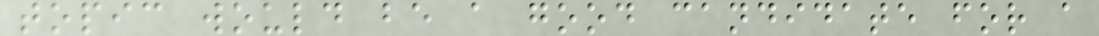topic would be a good candidate for a
